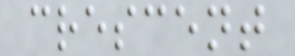crescent
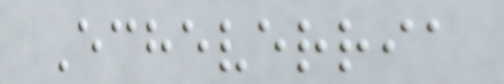Echeverria
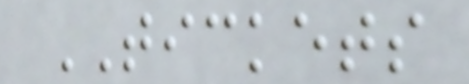TICKETS
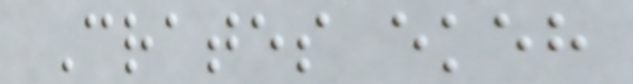Crates ekeh
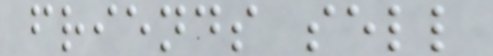friends sell
